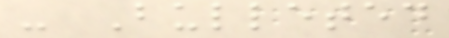- Bulleted
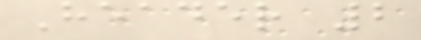Header 2
